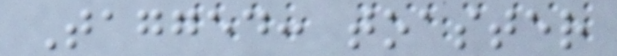Tagged: toaster
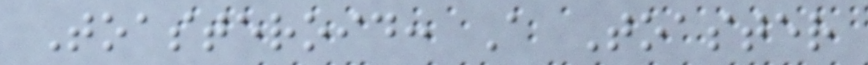Toasteroid: A Toaster
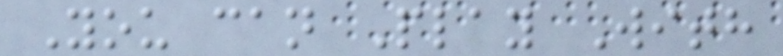You can Play With
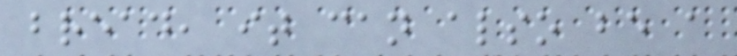bread, it can also be a
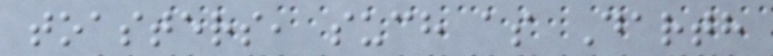toasters, such as Darth
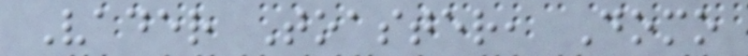Vader Toaster, Domo
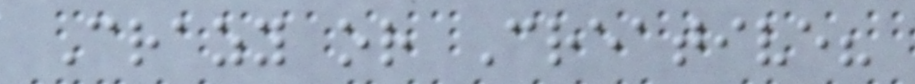Crazy or Creative?
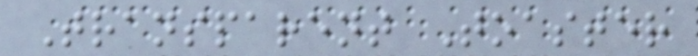Transparent Toaster
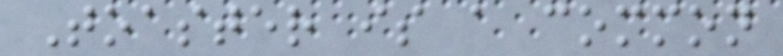Toaster is a common
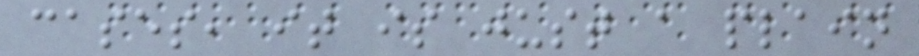cases, it is just a plain
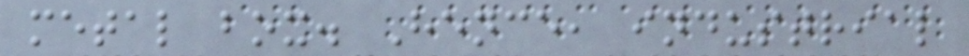metal box. Hence, industrial
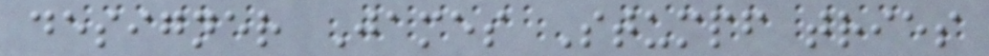designer James Stumpf tries
